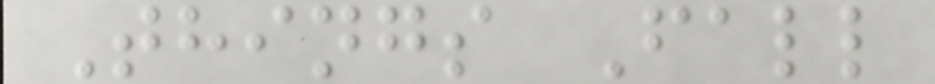Things Fall
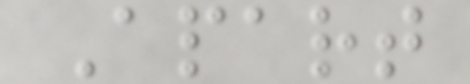Apart
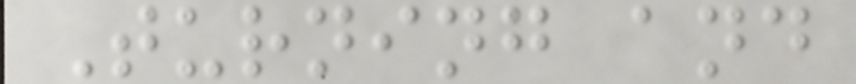Turning and
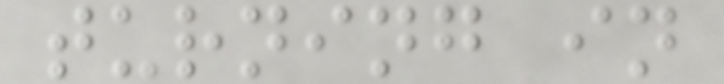turning in
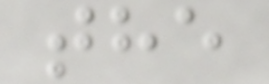the
